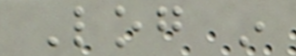Log in
